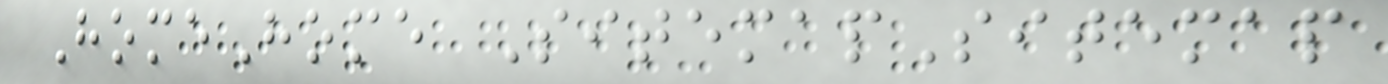HomeHome SitemapSitemap
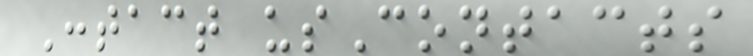Contact usContacts
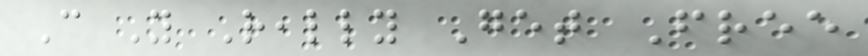Can You Really Get Free
